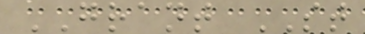GRANT ST
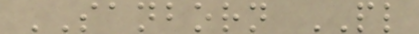SANBORN PL
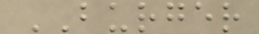BURGER
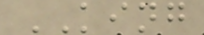KING
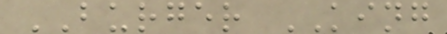BURGER KING
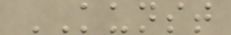KUNST
